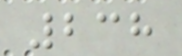238
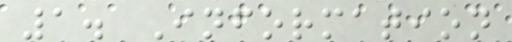1. Information
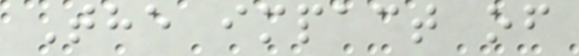The impact of
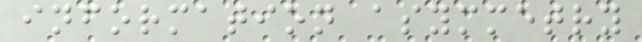information asymmetry
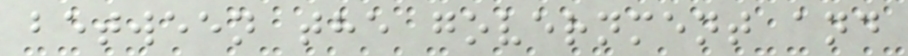between the government and
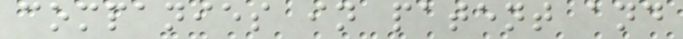companies in patent and
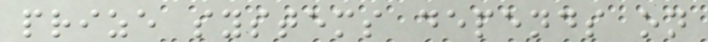prize systems depends on
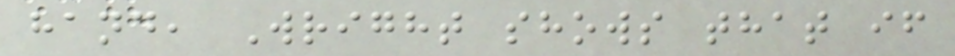hand, Wright shows that if
